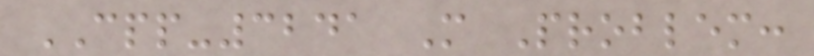CPP-3241 M Problem:
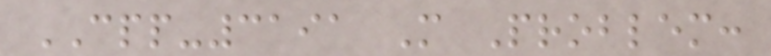CPP-3191 M Problem:
